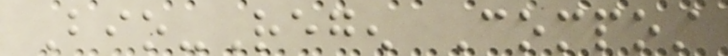Bio-Regen Compost
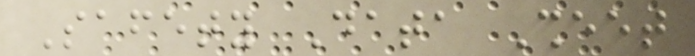Safety Data Sheet
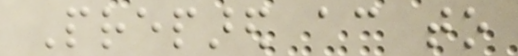Prepared according to
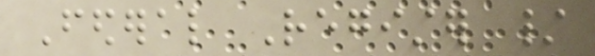Federal Register /
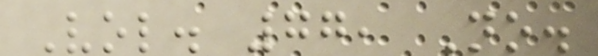Vol. 77, No.
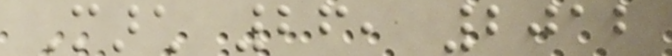March 26, 2012
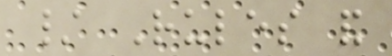/ Rules and
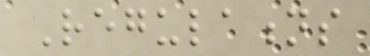Regulations
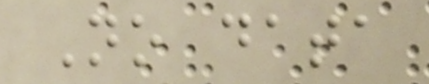No data
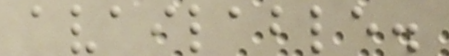available.
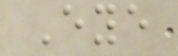Eye
